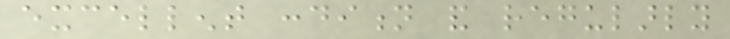excellent condition and regularly
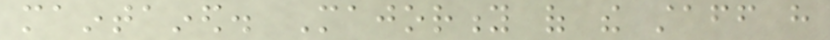maintained. Majority of the staff have
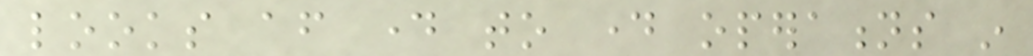looks after day to day operations in
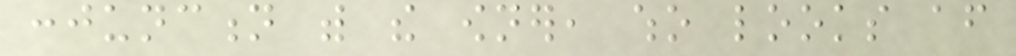conjunction with the owner, who looks after
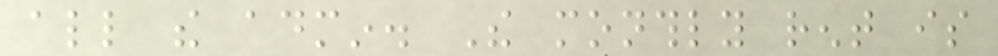all the admin. The monthly rent is
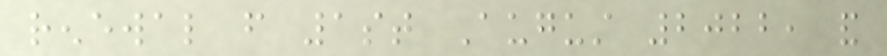renewal from 1st August 2022, and
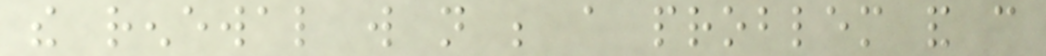the renewal will not be a problem and can
